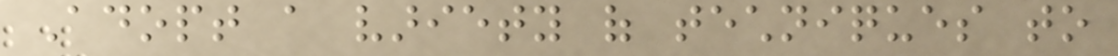Adopt a variety of techniques to
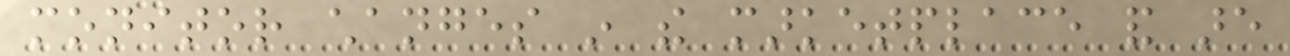monitor changes in the marketplace and are
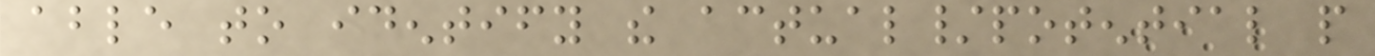able to identify the actual/potential people
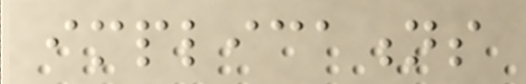implications
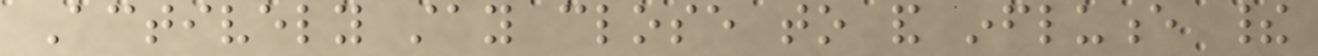Actively stay close to and influence their
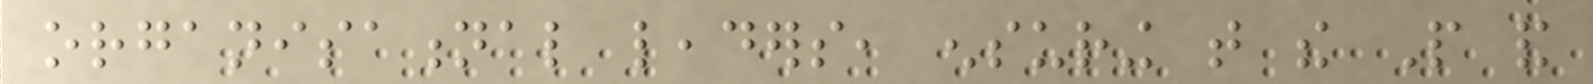organisational leaders, ensuring that the People and
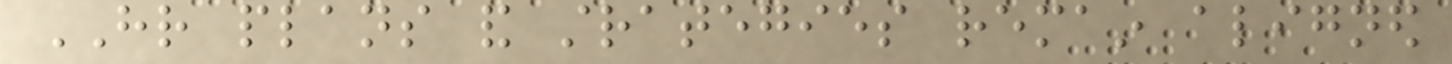HR plans and strategies remain aligned
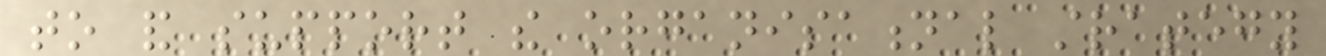to and support the organisational strategy
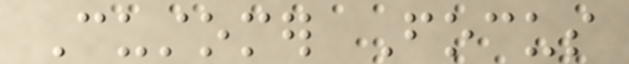Customer Focus
